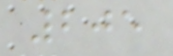205
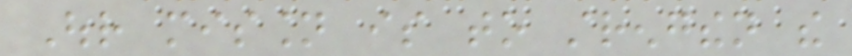Our mission is to strengthen the
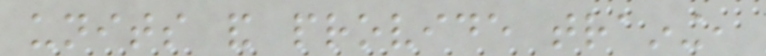units and provide training,
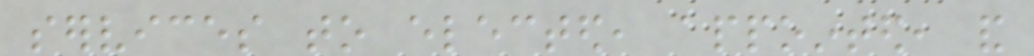services to elected, appointed, and
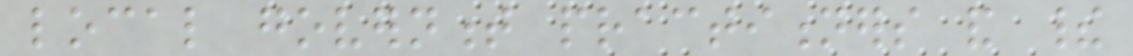local government practitioners and their
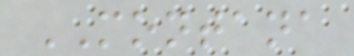MONTANA
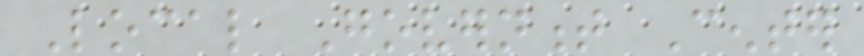Local Government Center
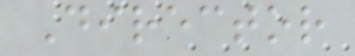Director
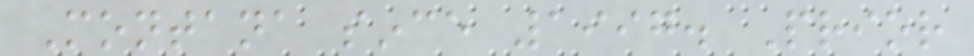Montana since 1997. Prior
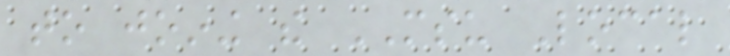to joining the MSU Local
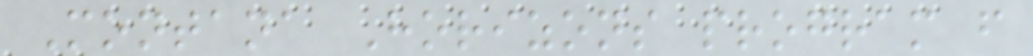Montana Horizons program from
